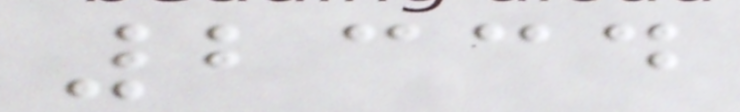2334
